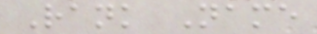Rank Name
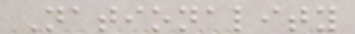Nationality
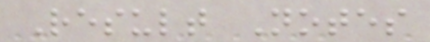Result Notes
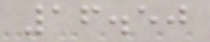16.50
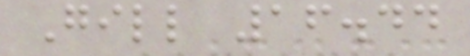Gill 16.44
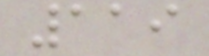119
